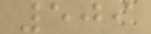509
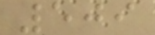509
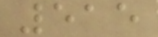515
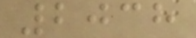2038
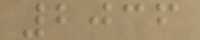2036
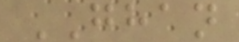GHAN
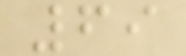69
